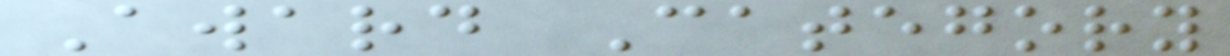Award Category
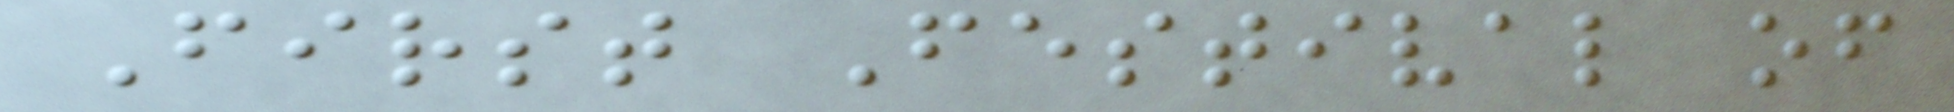First Festival of
